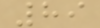89
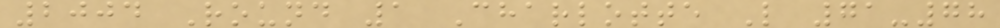2004 Round 1 Charlotte L 71-78
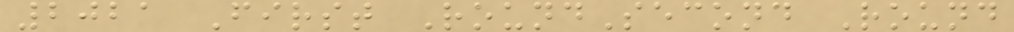2021 First RoundSecond Round
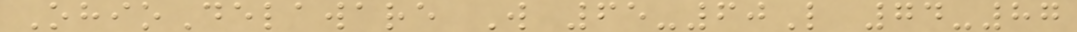OhioDelaware W 65-60L 74-87
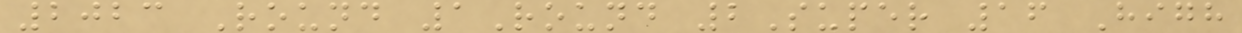2023 Round 1Round 2Super 16 High
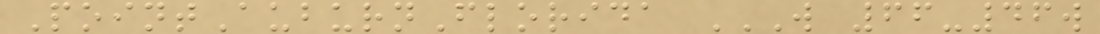PointAuburnFlorida W 66-46W
